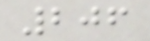206
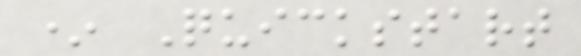* Quickstart
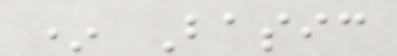* Basic
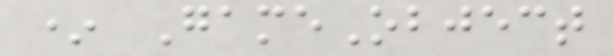* GameObject
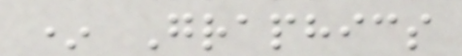* Graphics
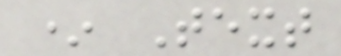* Text
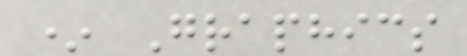* Graphics
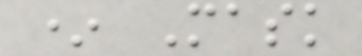* Mask
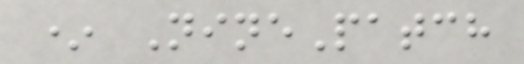* NinePatch
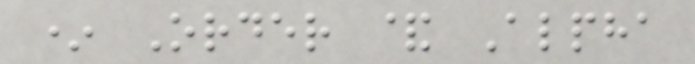* Order & Alpha
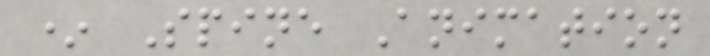* Spine Animation
